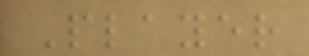Player
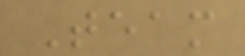Team
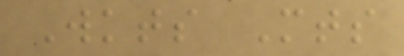Wkts Mts
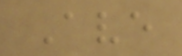Ave
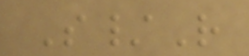S/R
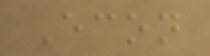Econ
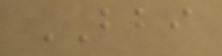BBI
